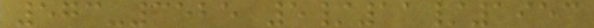573-3525 5/11/1953
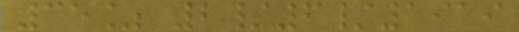35% 2/6/1919
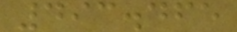493.465
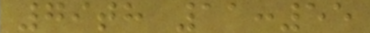79th 11:55
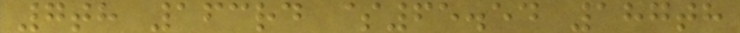7th 163rd $65.54 187th
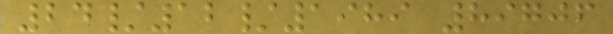24/12/1989 89706
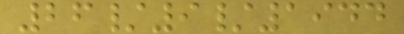26/9/1944
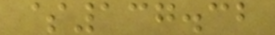$137.32
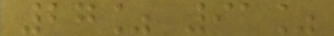27% 91%
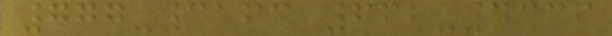777-3163 662-4339
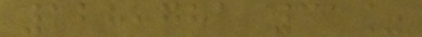128,781 31%
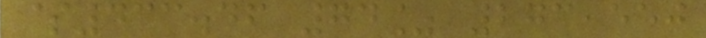$433.46 74% 273,550
